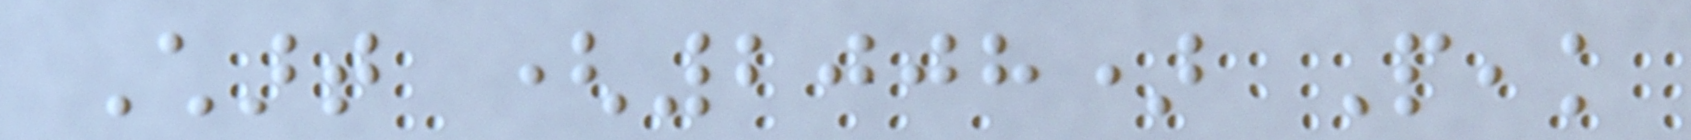Chart (2008) Peak
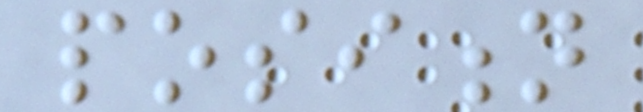position
